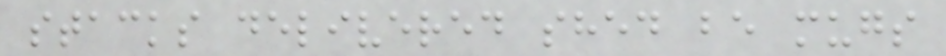stacks delivered shed be mugs
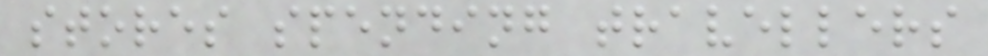stores spending travellers
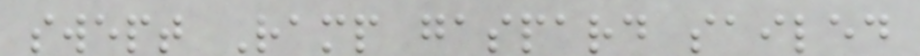swept Ramp gaspard sailed
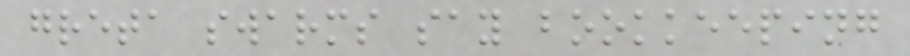greta swarms say bookkeeping
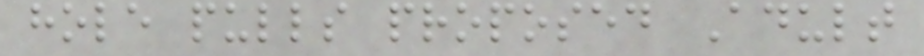hole pulls proposed Adult
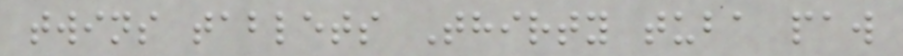twins tablets Thirty tuba paw
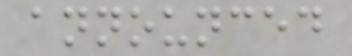announced
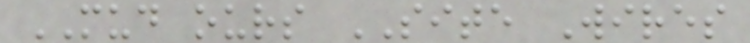MUD ours SITE Wires
